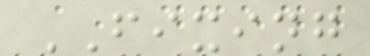FIXING
